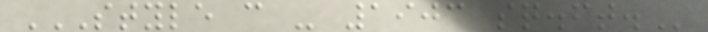STYLE C - 1903 SQ.FT.
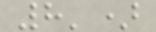8')
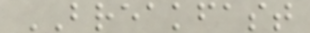BREAKFAST
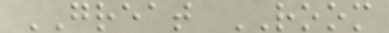GREAT ROOM
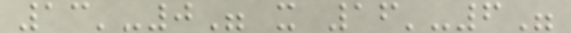13'-0" x 16'-6"
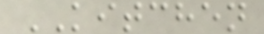KITCHEN
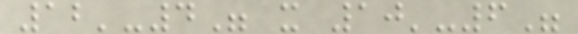12'-4" x 10'-6"
